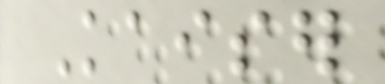Kaiser
